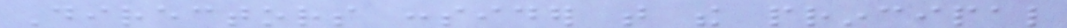Directors consider that the principal
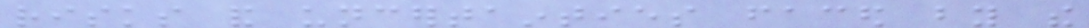risks and uncertainties faced by the
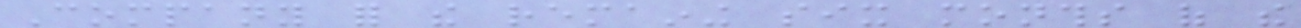Company for the remaining six months of the
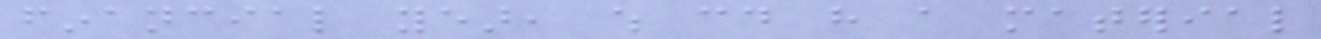financial year, which could have a material
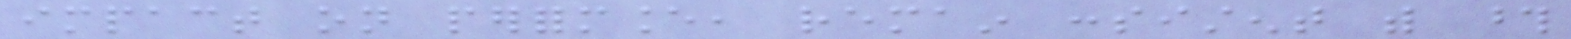impact on performance, remain consistent with those
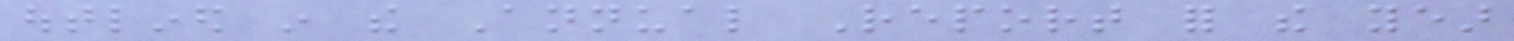outlined in the Annual Report for the year
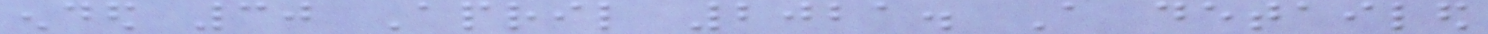ended 30 April 2021. A detailed
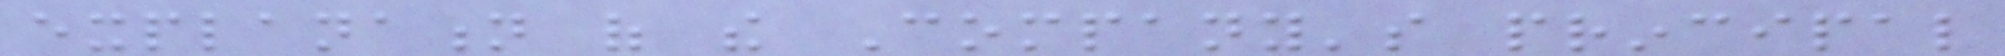explanation of the Company's principal
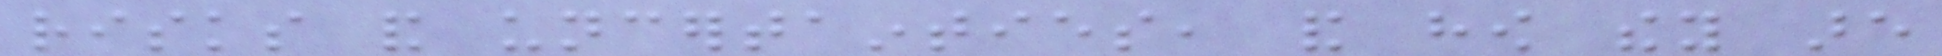risks and uncertainties, and how they are
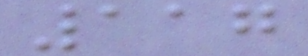117
